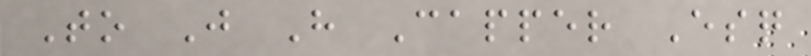To J H Capper Esq
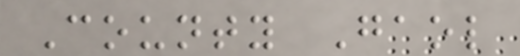County Gaol
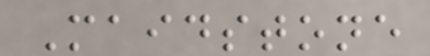Maidstone
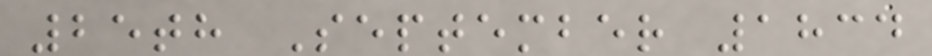25th September 1834
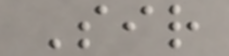Sir
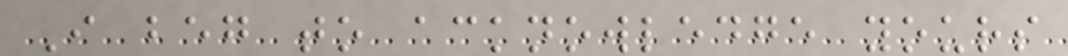I beg to acknowledge yours
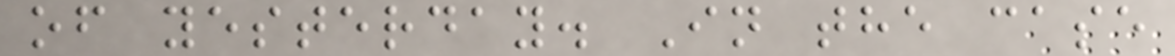of yesterday. In the case
